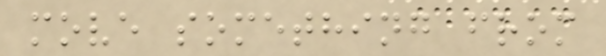move something from
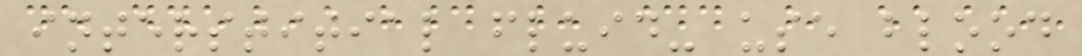interstitial fluid- use blood
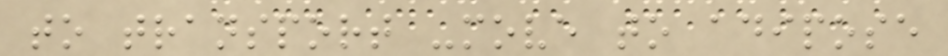to transport -move to adipose
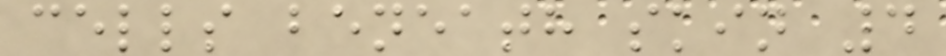cells beneath skin 4
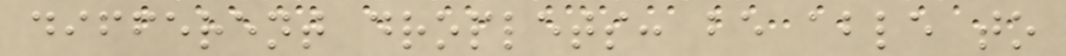different droplets: be able to
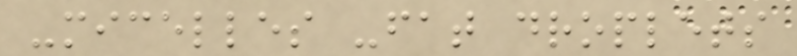-micelles -fat droplets
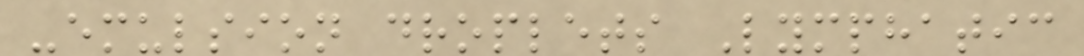-emulsion droplets Lymphatic
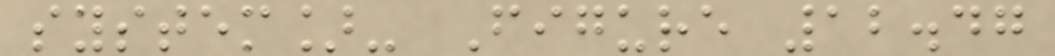system]- Figure 12.47
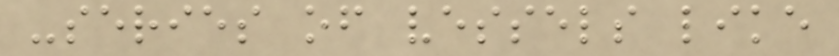-series of vessels like
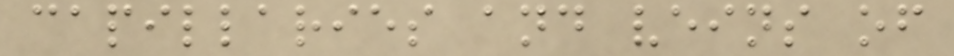capillaries and veins of
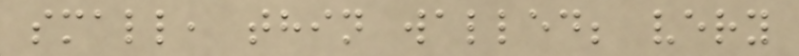small, thin walled; very
